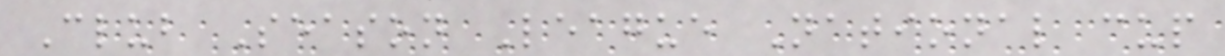Club Season League National cup
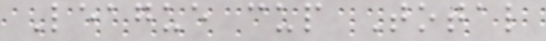League cup Total
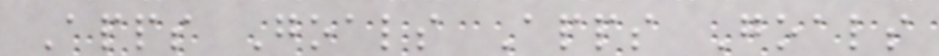Apps Goals Apps Goals
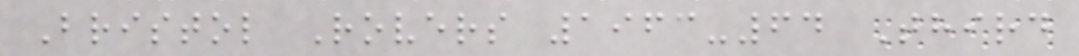Bristol Rovers 1963-64 Third
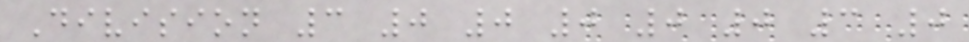Division 3 0 0 0 0 0 3 0
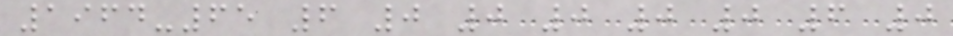1964-65 6 0 0 0 0 0 6 0
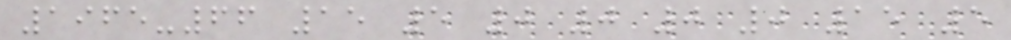1965-66 15 5 0 0 0 0 15 5
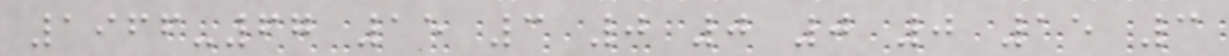1966-67 15 3 0 0 0 0 15 3
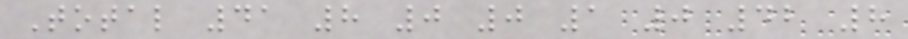Total 41 8 0 0 1 0 42 8
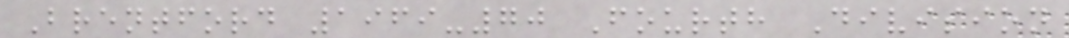Brentford 1969-70 Fourth Division
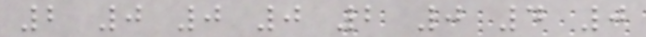2 0 0 0 2 0 4 0
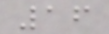16
